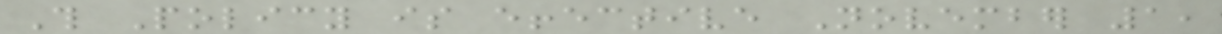This Policy is effective November 1,
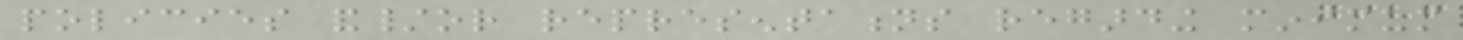policies and/or representations regarding minimum
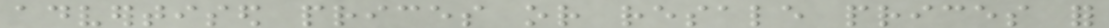advertised prices or resale prices for
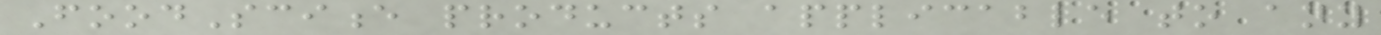FoodScience products applicable to any
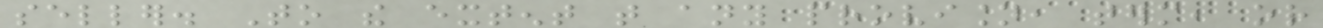seller. To the extent that any provision, term, or
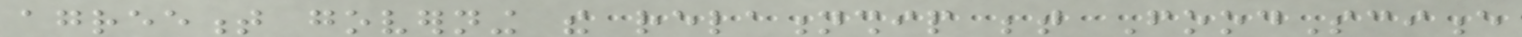agreement governing the relationship between FoodScience
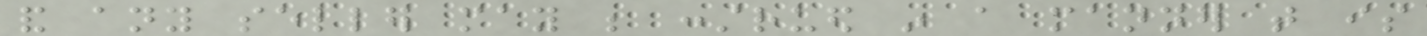and any seller may be construed in a manner that is
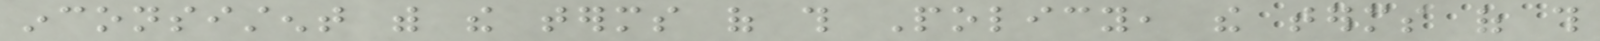inconsistent with the terms of this Policy, the terms of this
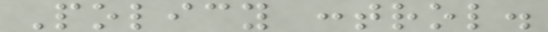Policy control.
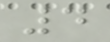4
